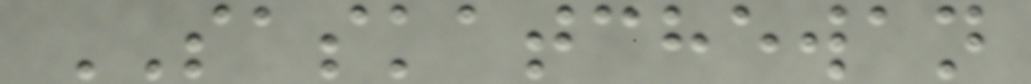SASKATCHEWAN
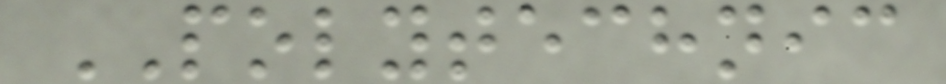POLYTECHNIC
